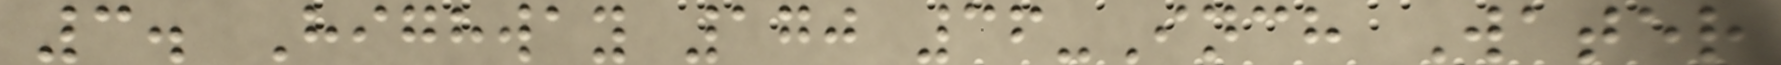3. Highway 170 36-Inch Water
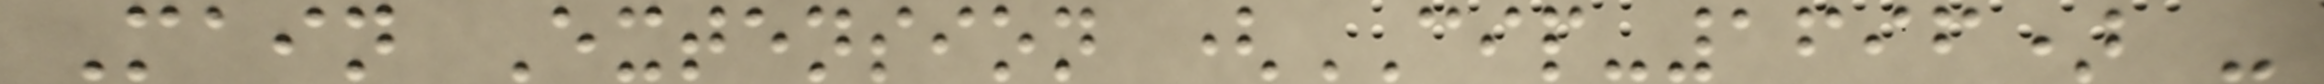Main Extension (CIP-1696) -
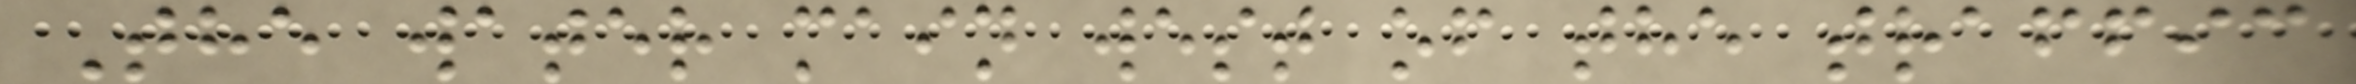The water main west of the traffic
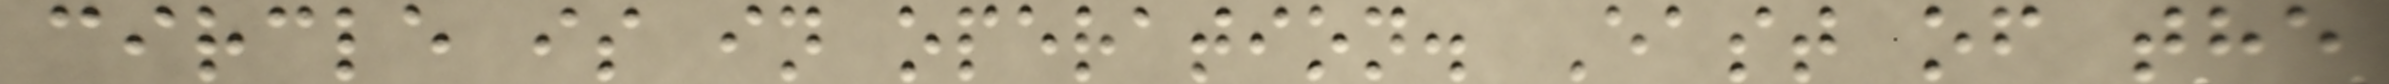circle is in operation. East of the
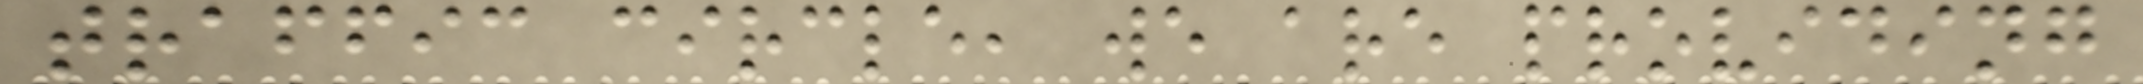traffic circle, we are providing
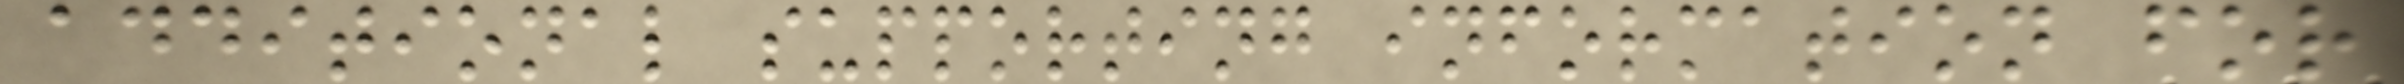additional supporting information for
